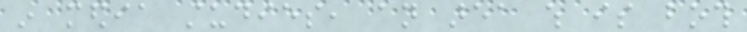in media studies, an area which is both
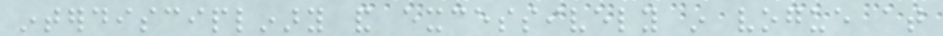interdisciplinary and excessively in vogue at
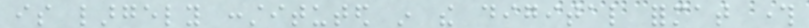is largely constituted in the digital format through
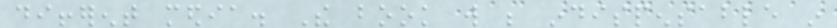different media. The book will be indispensable in
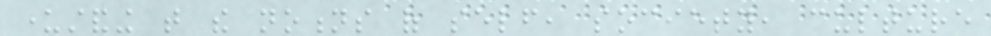understanding that the notions of self, society, culture
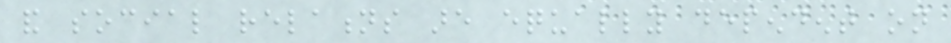and social relations are equally dependent on
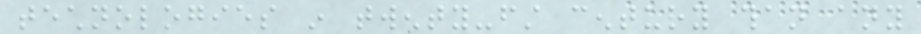technologies in twenty-first century than any
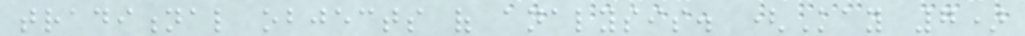traditional objects of analysis. (Kay 7)
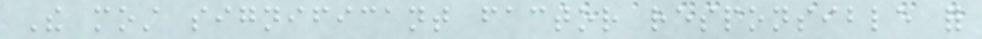The most significant factor responsible for
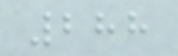288
